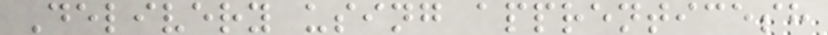Delivery using apprenticesh
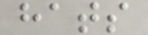hats
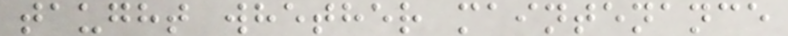taught whether maintenance
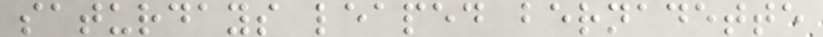saturdays leaped bernadette
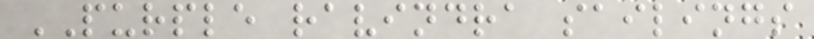PURPLE ravindra sailings
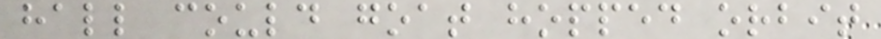hall could goat hopped orbit
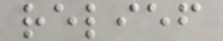relief
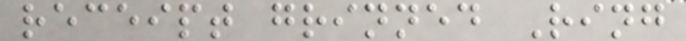receipt grinned Ring
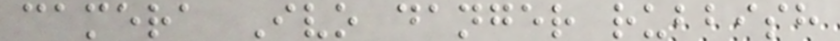camera Ivo danger rubbish
